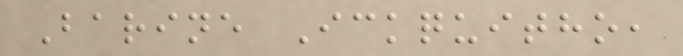Barine Ickquitho,
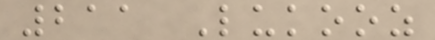211 Lukooz
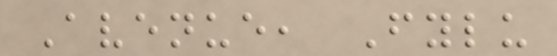Avenue, Fylu
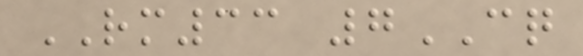RM33 7CQ
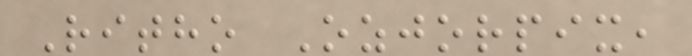Ritho Ozjorpix,
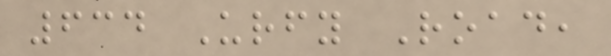634 Urfy Road,
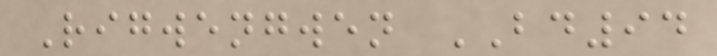Rigwengwen BD94
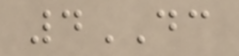4DC
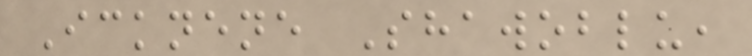Icknene Shawoblu,
